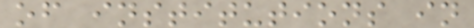of institutions in
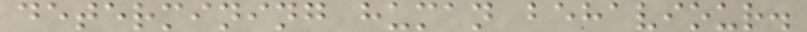determining human behaviour.
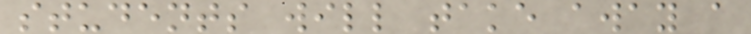students will take away a
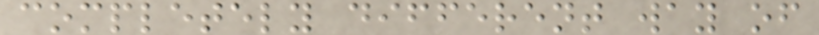completely different way of
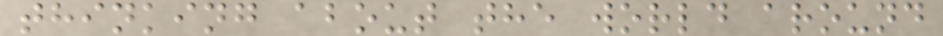thinking about the world around
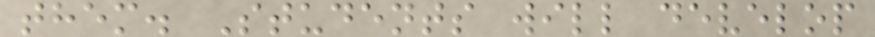them. Students will develop
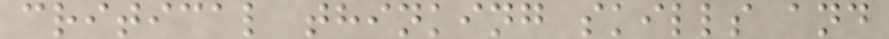critical thinking skills and
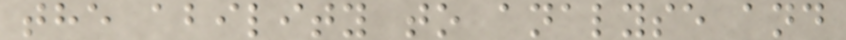the ability to analyse and
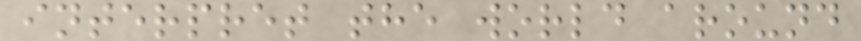interpret the world around
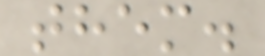them.
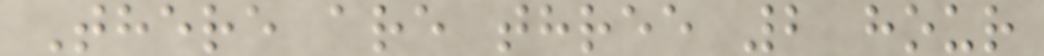There are three 2 hour
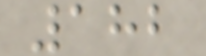182
